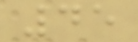45
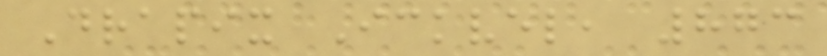Drapix Ickvel, 873
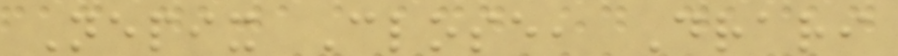Nepix Close, Drari
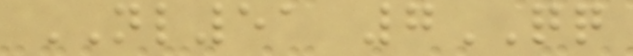NL51 7QQ
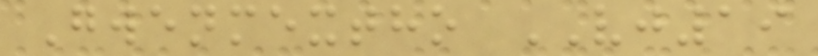Gwenmextho VJ19
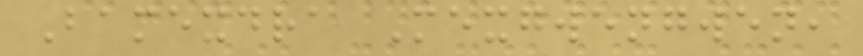Bamexdra Mexgwengwen,
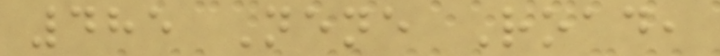485 Nene Road,
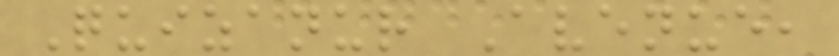Quizanur Avenue,
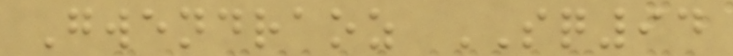Gwendraoz SQ94
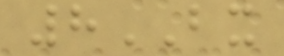8BX
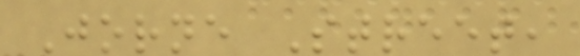Jorne Street,
